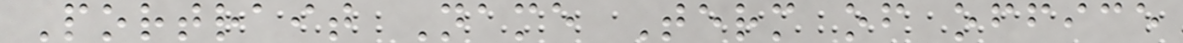Portrait Name Term of office
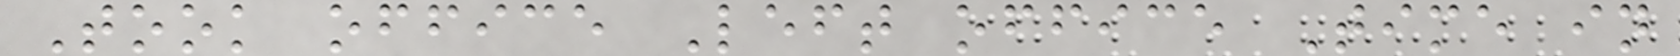Took office Left office Time in
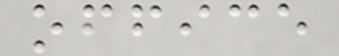office
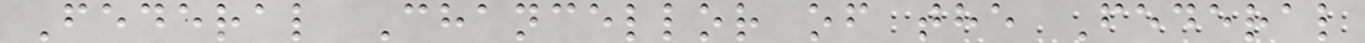Federal Chancellor of the Federal
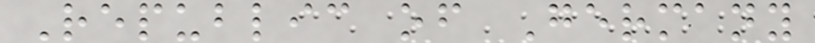Republic of Germany
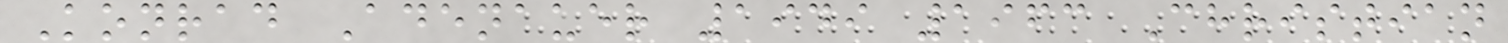Konrad Adenauer 1949 1963 Christian
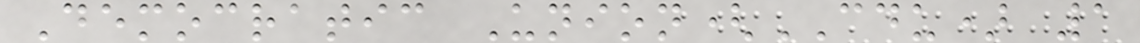Democratic Union(CDU) 1
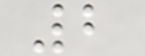2
